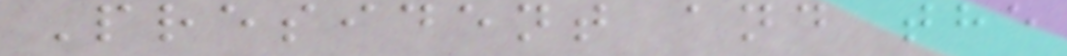President and the
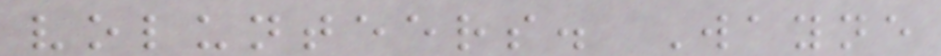volunteers. Wayne
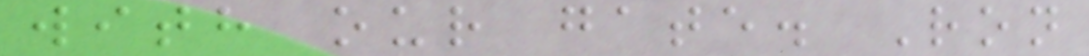with our gate. Ron
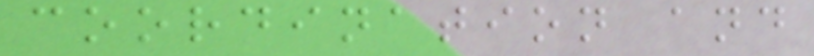coordination and
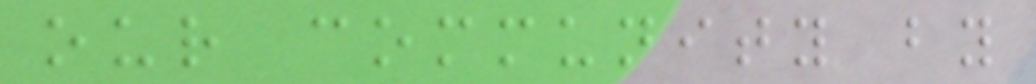our community by
